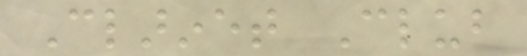Clarinet Club
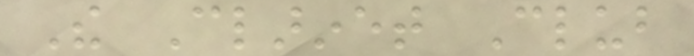The Clarinet Club
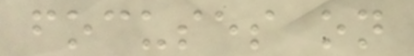focuses on
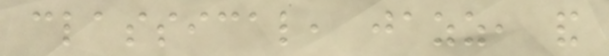classical, jazz, and
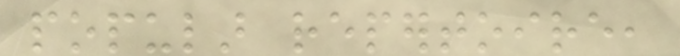popular repertoire,
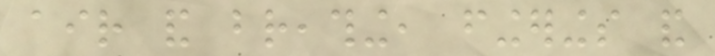air and breathing, fingerings and
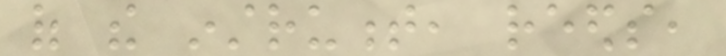of the instrument, reeds,
